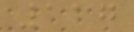117
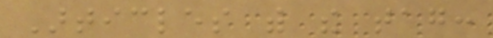Articles with the tag:
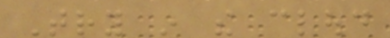Try in the cloud
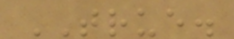TRUE.
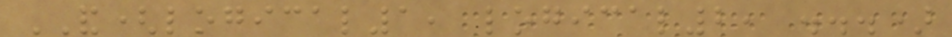AND(logical1, logical2, ...)
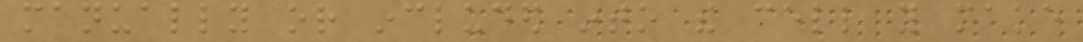manually or included into the cell you make
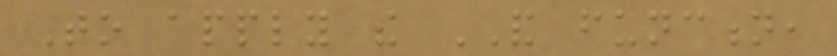To apply the AND function,
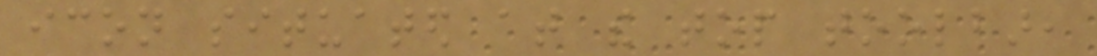icon situated at the top toolbar,
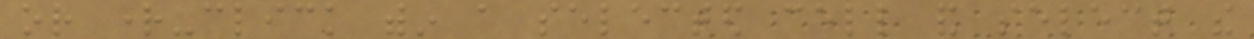or right-click within a selected cell and select the
